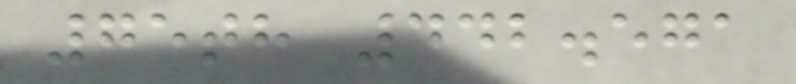75th 442.571
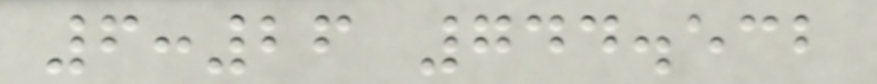6:26 744.532
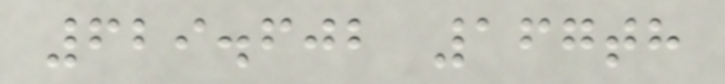629.602 167th
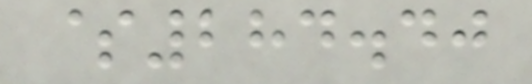$284.40
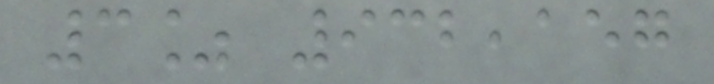3% 932,157
